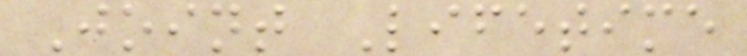Joint Lifetime
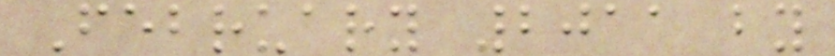February 2011 by
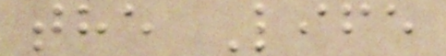the Life
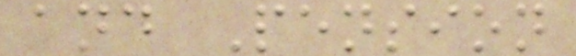and Pension
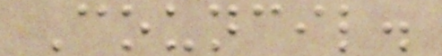Council.
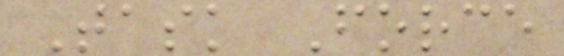Task Force
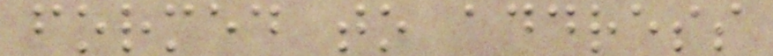formed to address
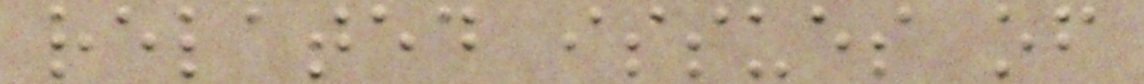related issues of
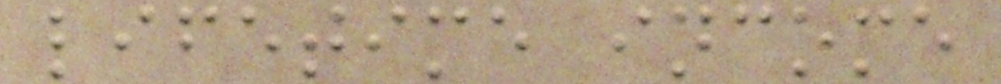lifetime income
